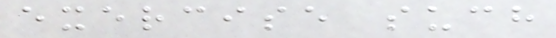exercise such
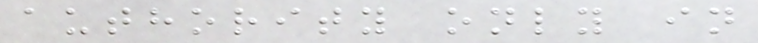authority only in
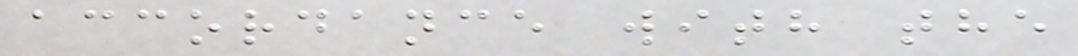accordance with the
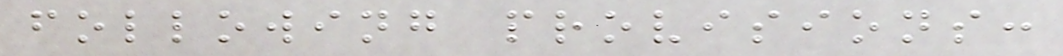following provisions:
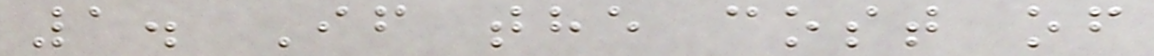1. If the cost of
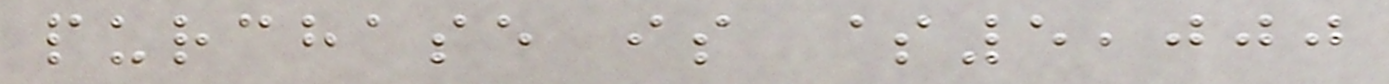purchase is $5,000
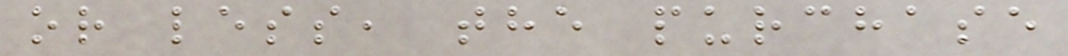or less, the purchase
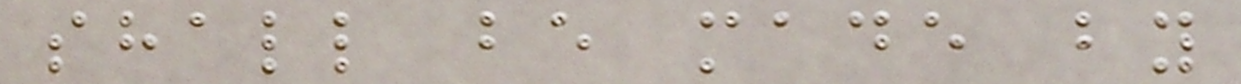shall be made by
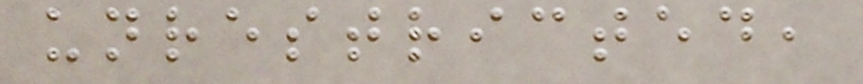unrestricted,
